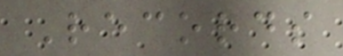Records
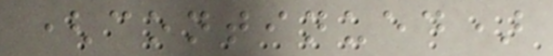(continued)
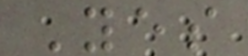Yes
